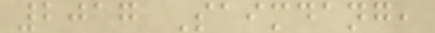2017 Saimdang,
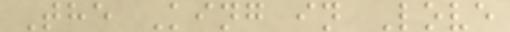The King in Love
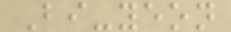Bi-yeon
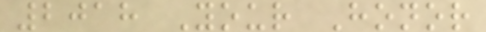2018 Your Honor
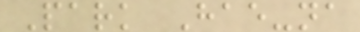Park Hae-na
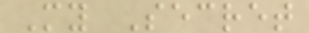My Secret
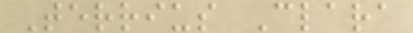Terrius Clara
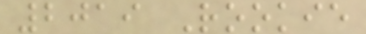2019 Rookie
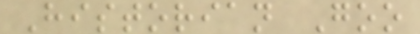Historian Goo
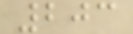203
